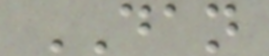DAN
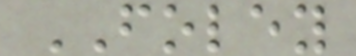FOLEY
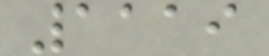1119
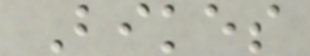Bikes
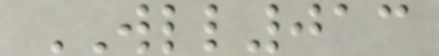WLL013
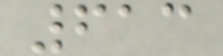613
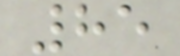85
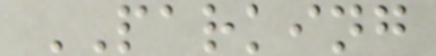PARKING
